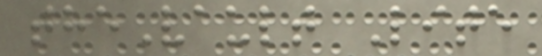theVault Lite
